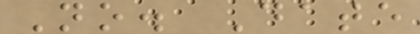No. Date
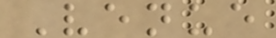Venue
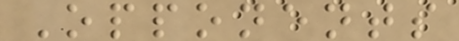Opponents
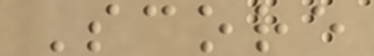Score
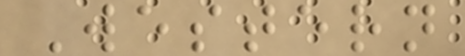Western
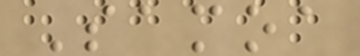Samoa
